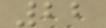22
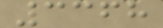3368
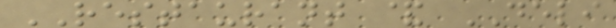RESTAURANT & DELI
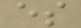es
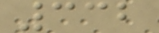332
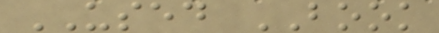USED BOOK
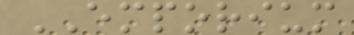EMPORIUM
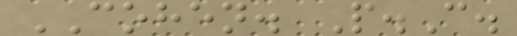COHEN. P.C.
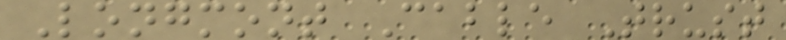Longmont Cable Trust
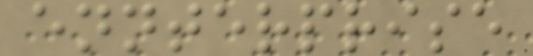ennterprise
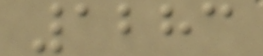1283
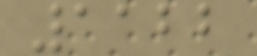1122
